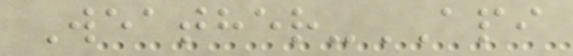Weather-API
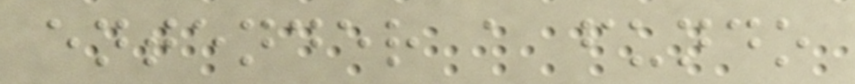entender a fundo
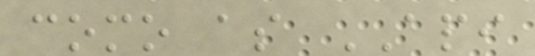como as API
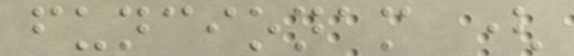funcionam (
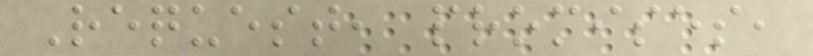Request, promises,
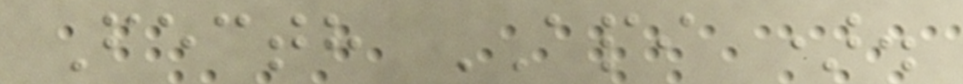Fecth API ).
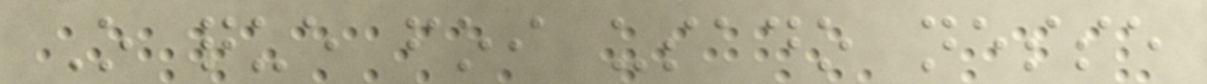O que foi usado nesse
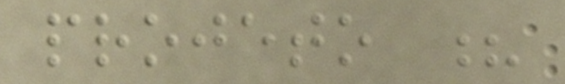projeto ?
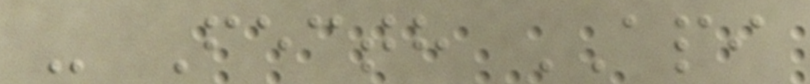- Fecth API
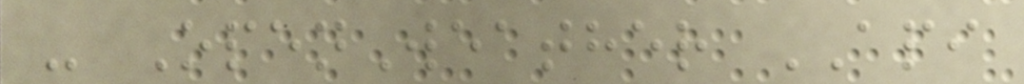- OpenWeather API
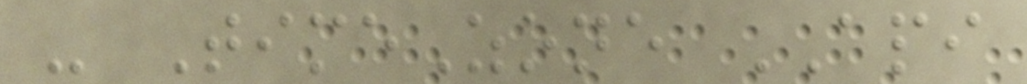- TimeZone API
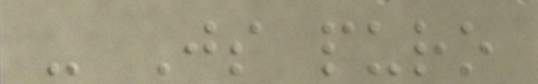- Js puro
